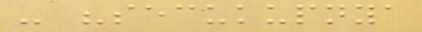- "secukupnya
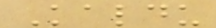Kaldu
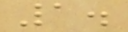1.
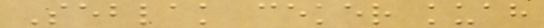Seblak ceker kuah
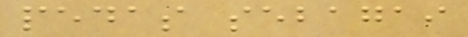pedas sebagai
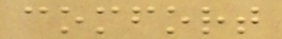comfort
